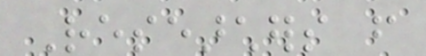Researchers from
